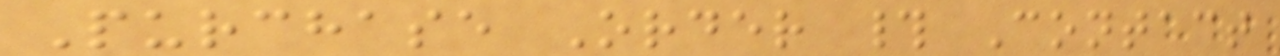Purchase Order # Contact
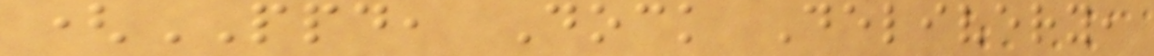(PPD, Dock Delivery,
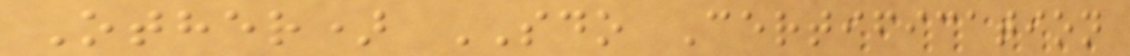Other) SDO Certification
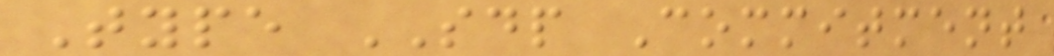Type SDP Commitment
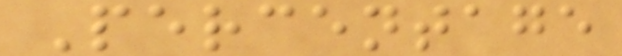Percentage
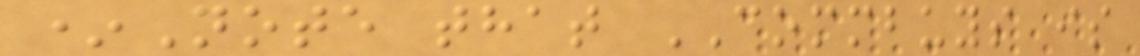*Note that COMMBUYS is
